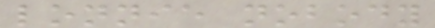lonnie nobody
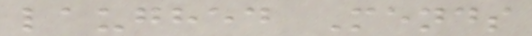laughed Mends
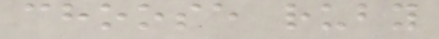choose ruby
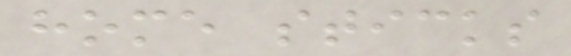home sticks
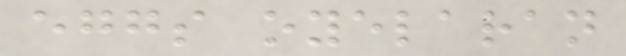eggs oyelaran
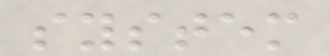system
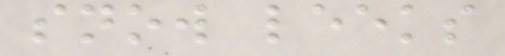snow leeks
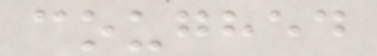coughed
